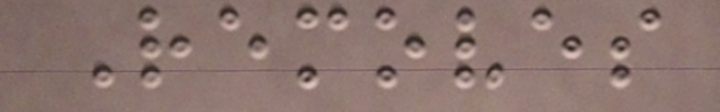Removes
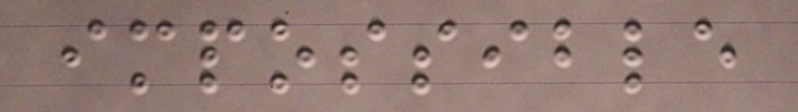impossible
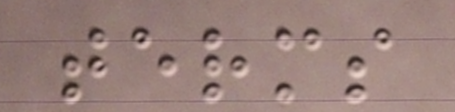terms
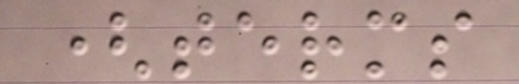(terms
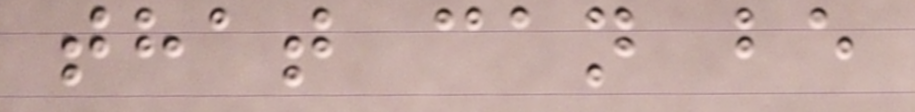that can be
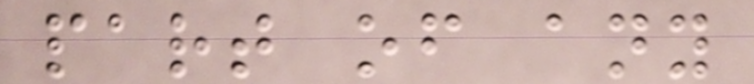part of any
